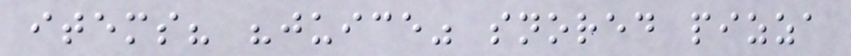items? "juice" snored pizza
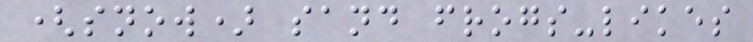(snow) sand frogs-likes
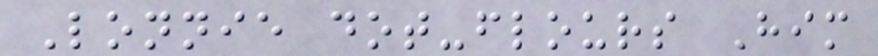Lonnie dot-flours Him
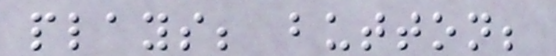plays; button;
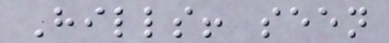Hills! seen
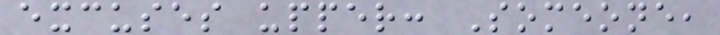excuses upper: Someone,
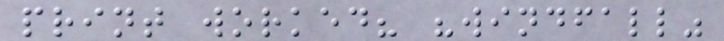print worked? "windfall"
